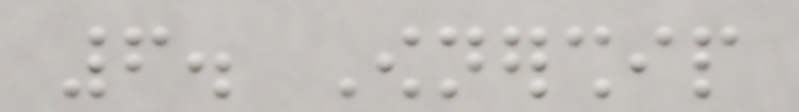6. Ownership
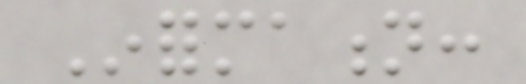Information:
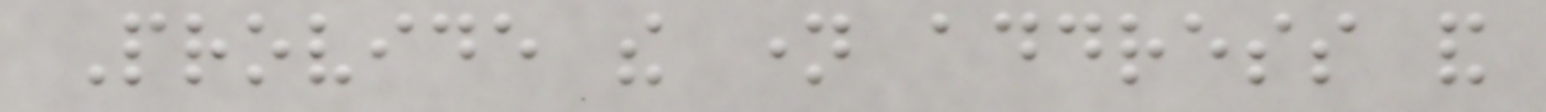Provide the name address and
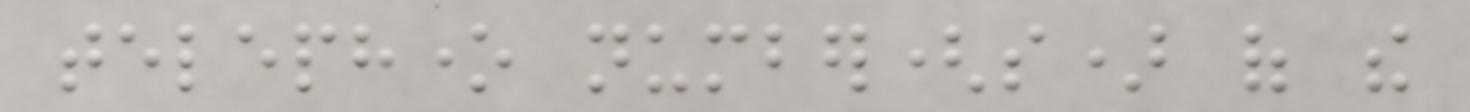telephone number(s) of the
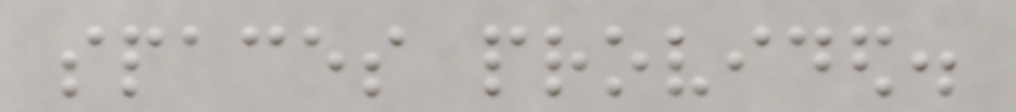spaces provided.
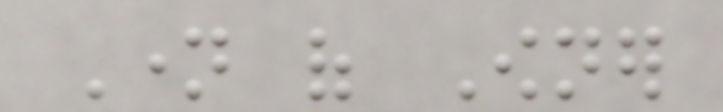Name of Owner
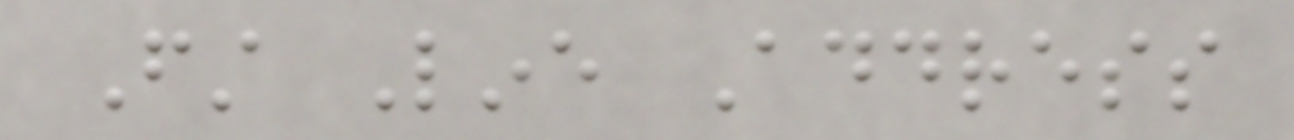First Line Address
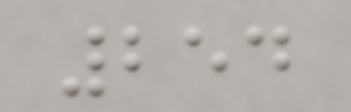254
